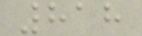818
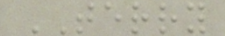TERRY
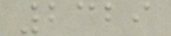2329
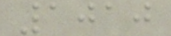1010
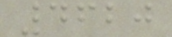4620
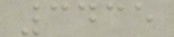3435
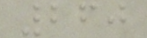260
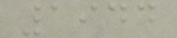1944
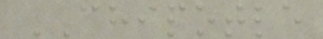CHIPOTLE
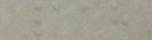118
